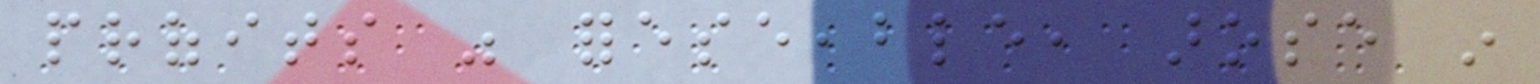profits was foreseeable, arose in
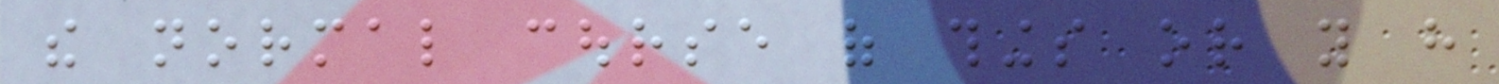the normal course of things or you have
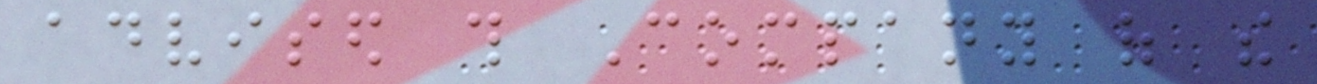advised this Company of the
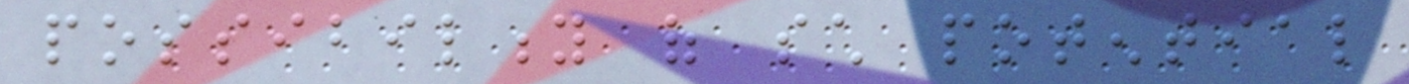possibility of such potential
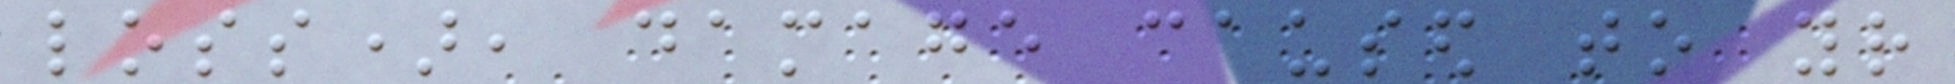loss), damage caused to your
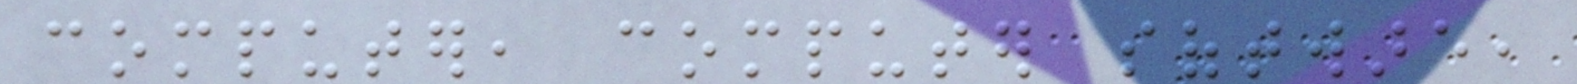computer, computer software,
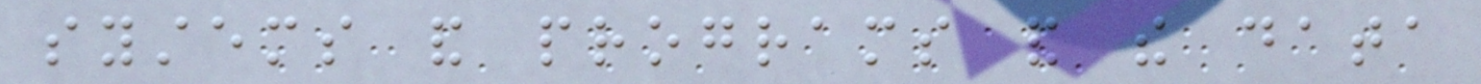systems and programs and the data
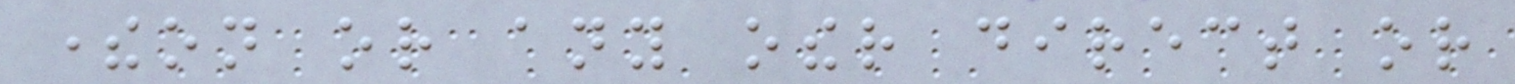thereon or any other direct or
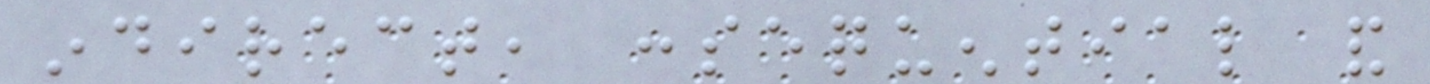indirect, consequential and
